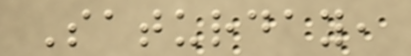Saturday,
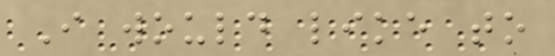I would like to
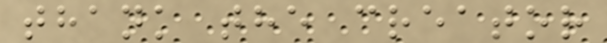thank the creator
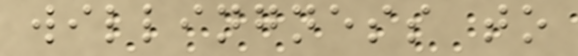willingness to
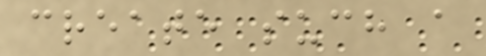create such a
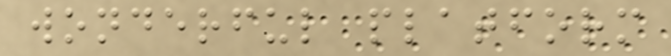wonderful platform
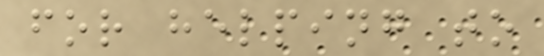for helping to
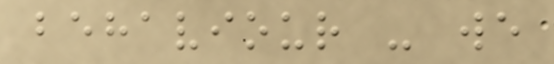behaviour - we
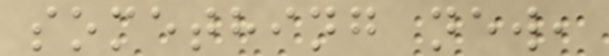something new,
